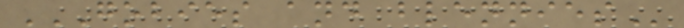GOBIES AND BLENNIES
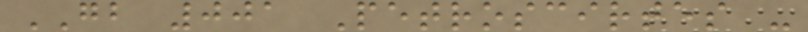GB 001 Petroscirtes -
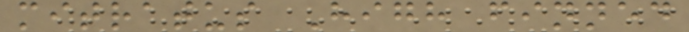mitratus High finned
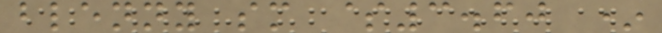blenny sm $3.60 *
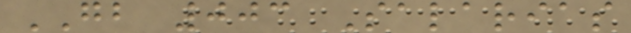GB 003 Salarias
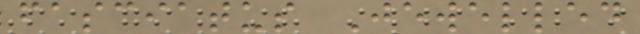fasciatus Jewelled
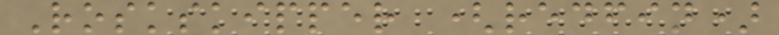Roskskipper (redfin)
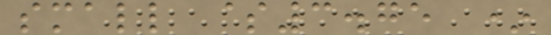small $3.75 *
